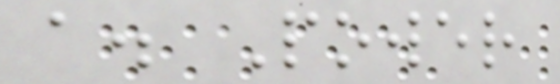a. Power
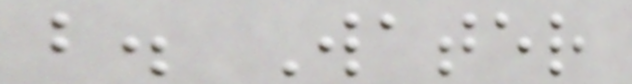b. Water
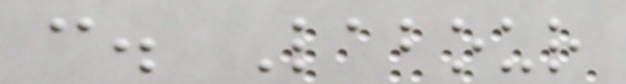c. Labour
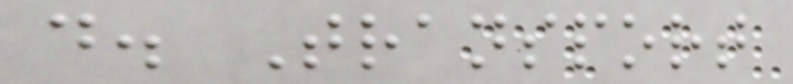d. Transport
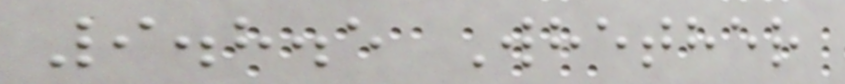9.8.5 Whether
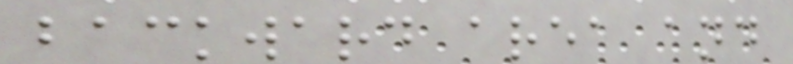backward area and
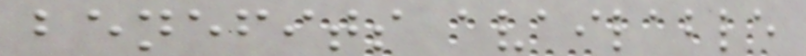benefits available
